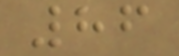86
